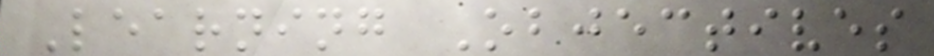Learning Objectives
